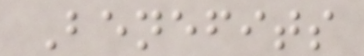Benefits
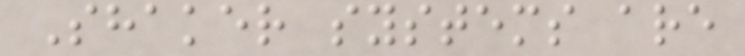Shaker systems are
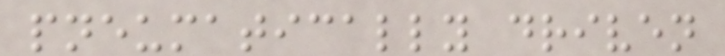pneumatically driven
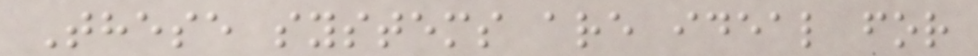These systems are ideal for
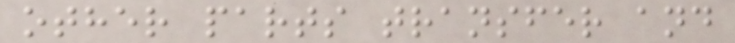other parts transfer and
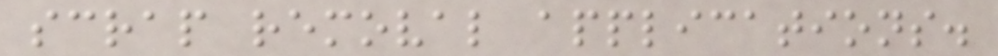scrap removal applications.
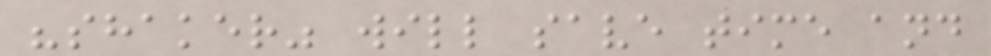"shaker" will save time and
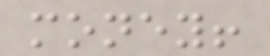money!
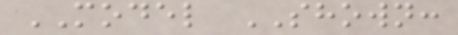MODEL SHOWN:
